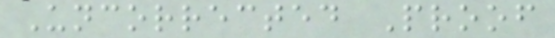Uncorrected Proof
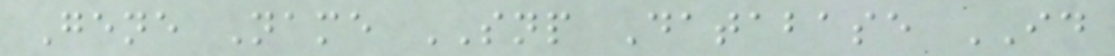Gene Name SNP Database ID
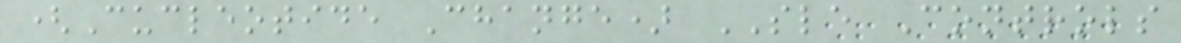(Cucleotide Change) SLE Controls
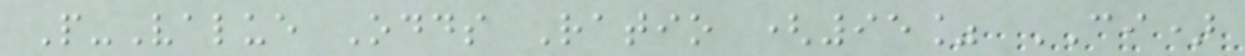P-Value Odds Ratio (95% CI)
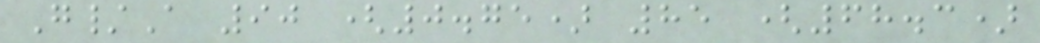G/A 90 (0.75) 85 (68.3)
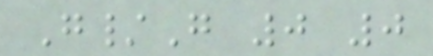G/G 0 0
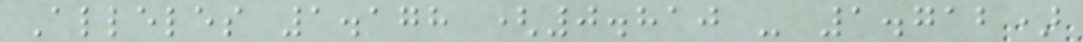Alleles 1.178 (0.810 - 1.712)
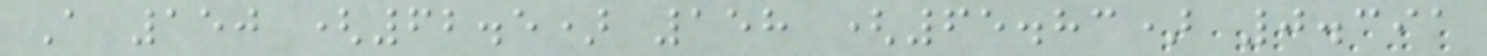A 150 (62.5) 158 (65.83) 0.391
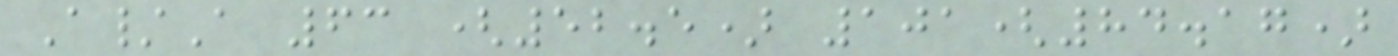A/A 63 (52.5) 101(84.17)
